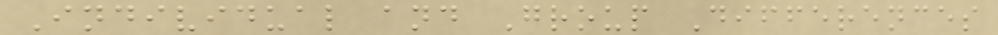Individual and Group Differences
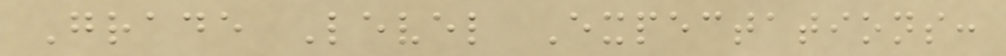Grade Level Expectations:
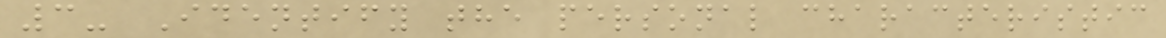3- Identify the personal characteristic
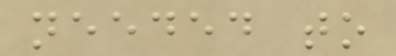needed to
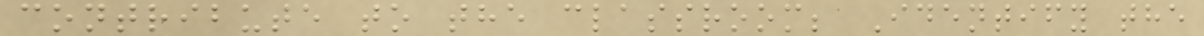contribute to the classroom; Identify the
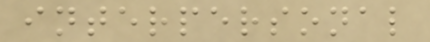interpersonal
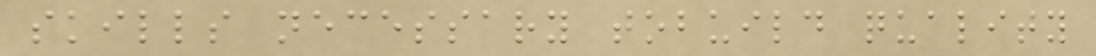skills necessary tobuild quality
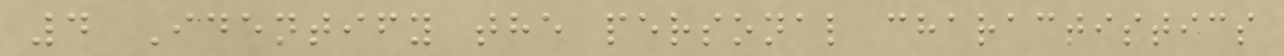4 Identify the personal charactistics
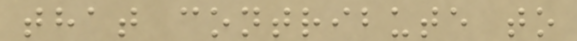that contribute to
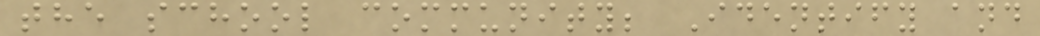the school community; Identify and
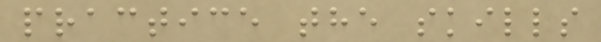practice the skills
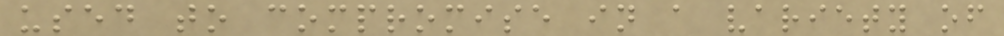used to compromise in a variety of
